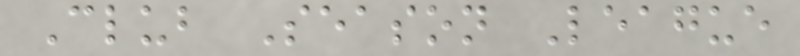Club Season League
